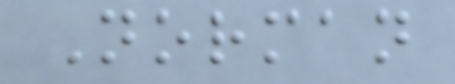Norman
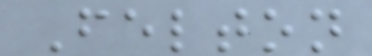Felton
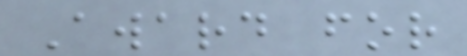Award for
